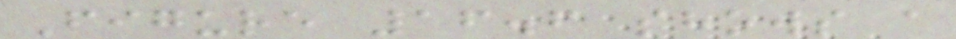Figure 16.6 shows a
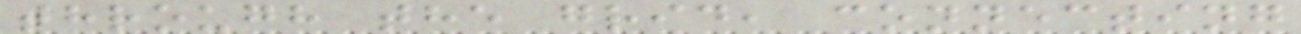through the grid, connecting
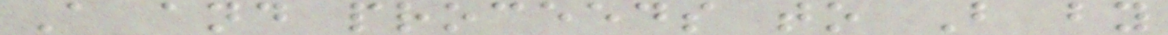A and proceeds to B by
